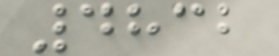4832
